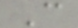C
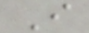I
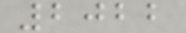2022
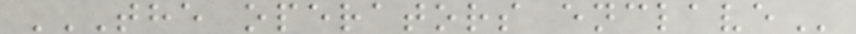THE OPERATORS ENCLAVE
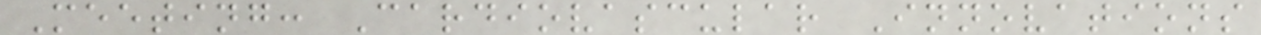Meeting: Cardiovascular Innovations
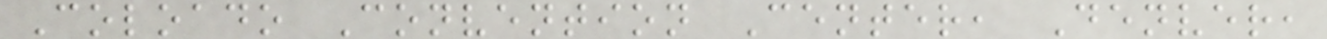Coloado Convention Center, Denver,
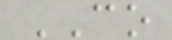CO
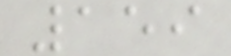159
